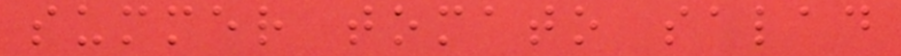summer tomato salad
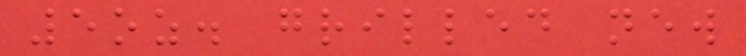5oz. grilled new
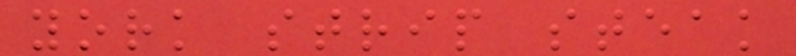york strip steak
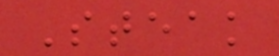Steak
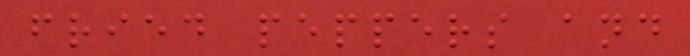fried peppers and
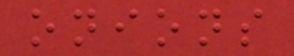onions
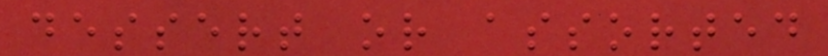dessert or assorted
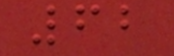62
